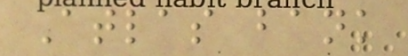Atlas bank
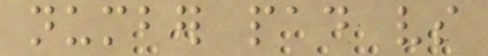number pad vs
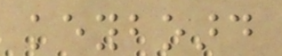keyboard
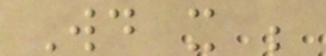Would it be
